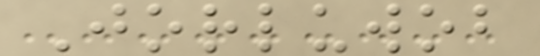Jorluwob
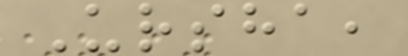Ursha,
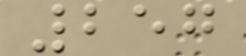257
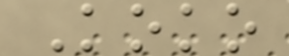Koko
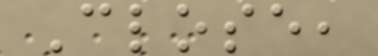Close,
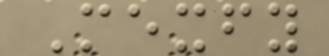Mexfy
